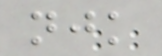njk
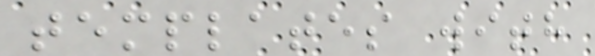templates with
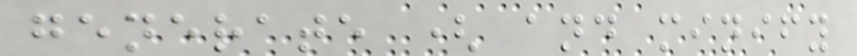generate ( and minify
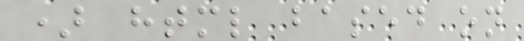) html based on
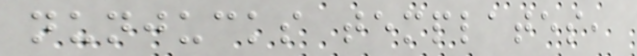nunjucks templates,
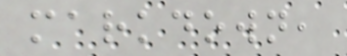markdown,
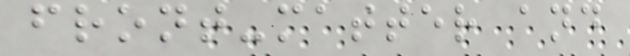front-matter and
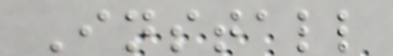Install
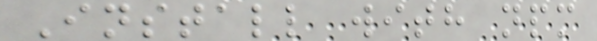Install with npm
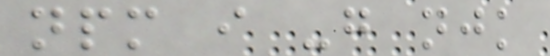npm i -g njk
